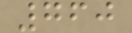760
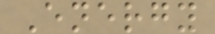Energy
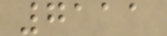7111
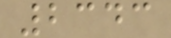2343
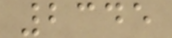2345
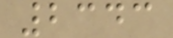2343
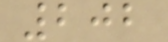202
